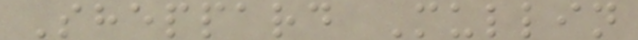Sheppard Mullin
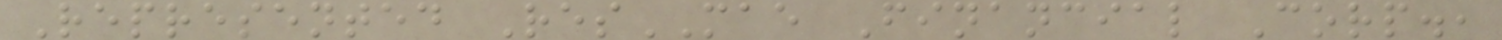Represented ResMAE Financial Corp.,
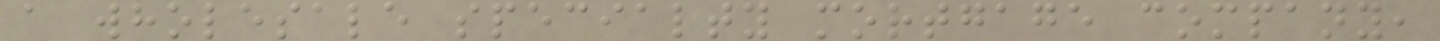a wholesale specialty mortgage company,
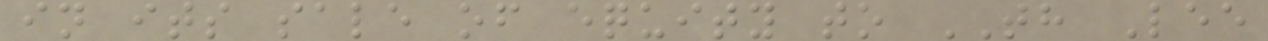in its sale of equity to TH Lee
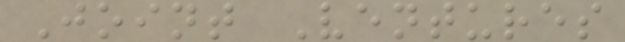Joint Ventures
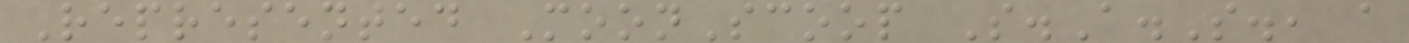Represented MoonScoop S.A.S., a
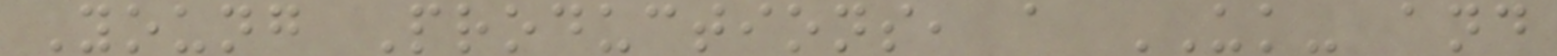Young Productions, a UK- and
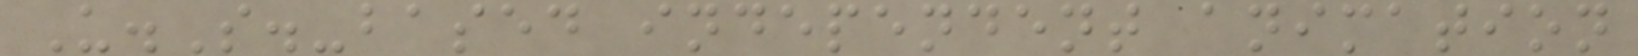U.S.-based independent animation
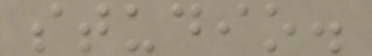studio.
